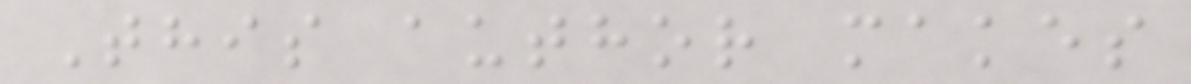This author makes
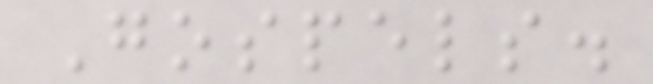Gospels.
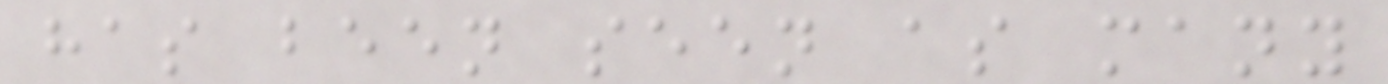has been seen as many
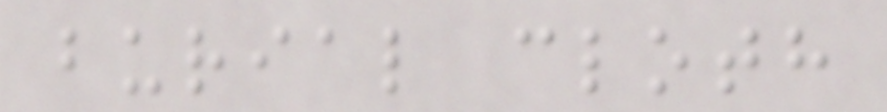burial cloth
